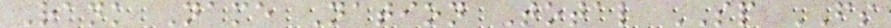Rank Name Nation Total SP FS
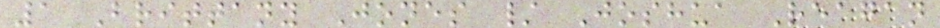1 Brittany Jones / Joshua Reagan
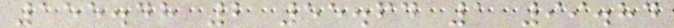155.48 2 55.64 1 99.84
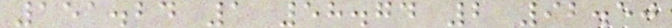151.24 1 58.74 2 92.50
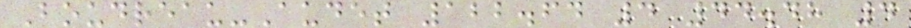Boudreau-Audet 122.64 4 44.48 4
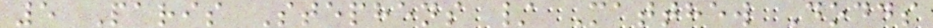5 Paris Stephens / Matthew Dodds
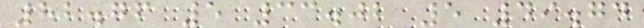82.76 5 33.02 5 49.74
